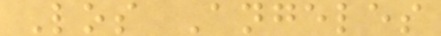Los Angeles
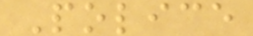Police
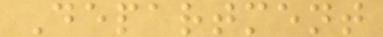Department
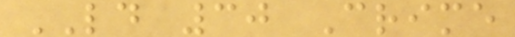LD 30 Crime
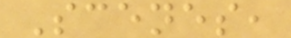Scenes,
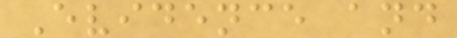Evidence and
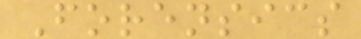Forensics
